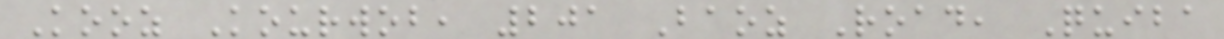Kooz Kourwob, 201 Baoz Road, Quiba
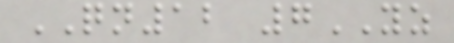QN12 7YZ
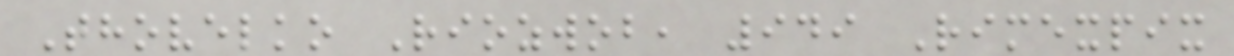Thovelko Riozwob, 949 Rimexpix
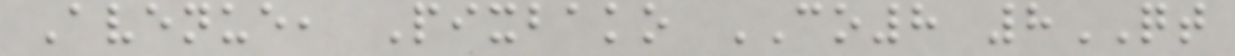Avenue, Pixbako CO8 8QT
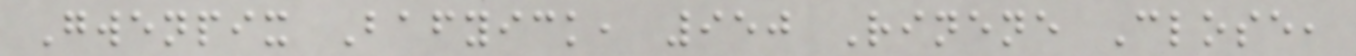Gwenpix Bafyick, 950 Rinene Close,
